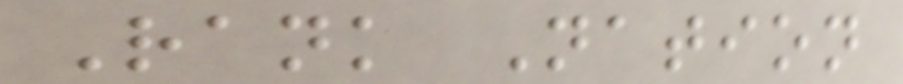Rank Nation
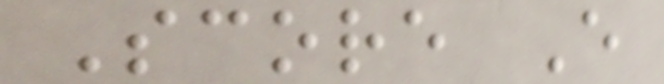Score E
